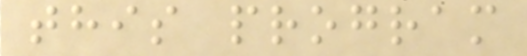this program
